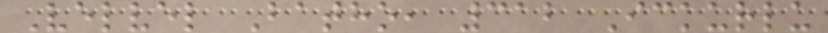Velvel Batho, 312 Ickurlu
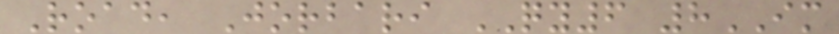Road, Jorbari QY6 8IM
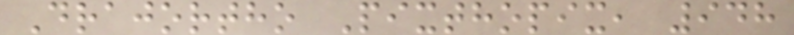Drajortho Pixthopix, 948
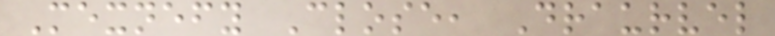Mexnefy Close, Draurvel
